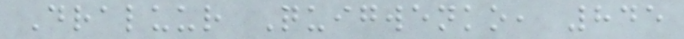Draluur Quigwenko, 845
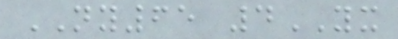NY65 4YX
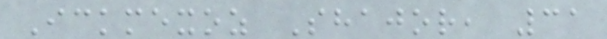Ickmexoz Shajor, 31
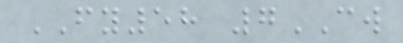FY58 7CW
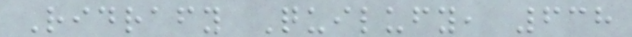Ridrafy Quilufy, 638
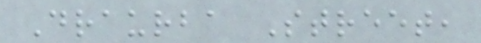Draurba Street,
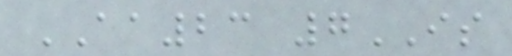AA23 7IS
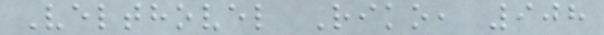Velthovel Riko, 908
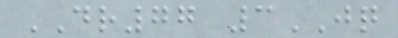DR77 3JQ
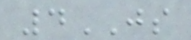4JS
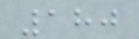180
